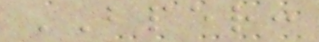BPER:
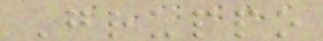Gruppo
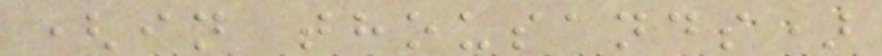(in thousands)
